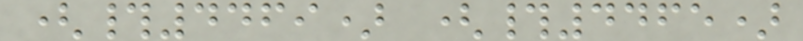(#4469) (#4465)
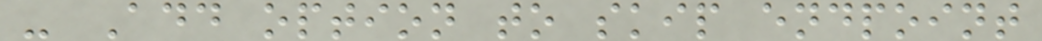- Add option to skip endpoint
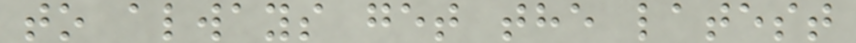to always get the latest
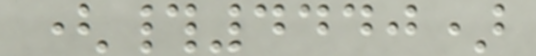(#4440)
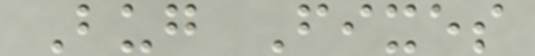Bug Fixes
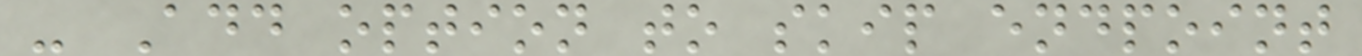- Add option to skip endpoint
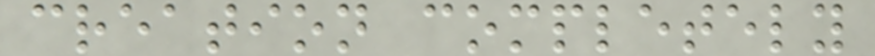creation completely
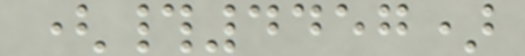(#4457)
